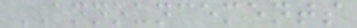ANNOUNCEMENTS
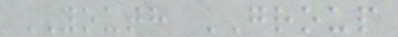YOUTH GROUP
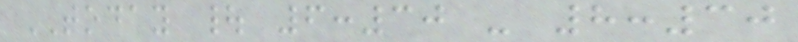TODAY | 6:30 - 8:30
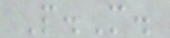P.M.
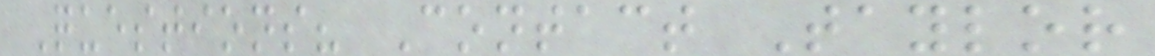Questions? Contact Taylor
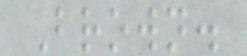Brown.
